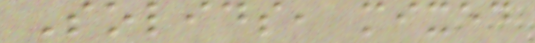Solids, mixed
